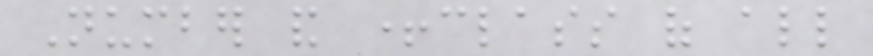Number and +class of all
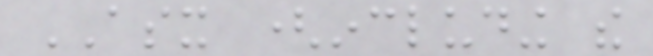ASX (including the
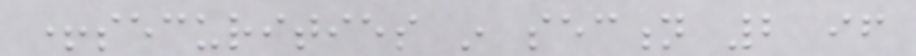+securities in section 2 if
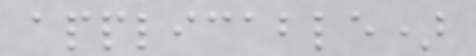applicable)
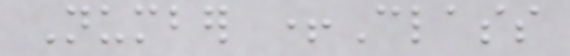Number +Class
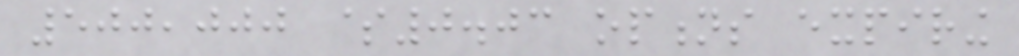500,000 $0.03 options expiring
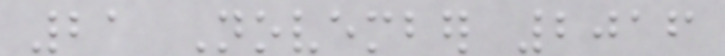21 November 2016
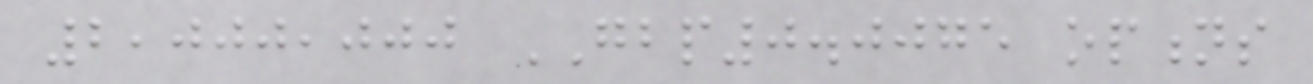2,000,000 GBP0.0075 options
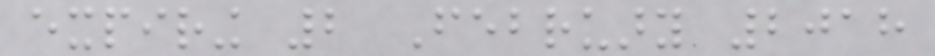expiring 2 February 2018
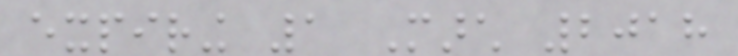expiring 1 March 2018
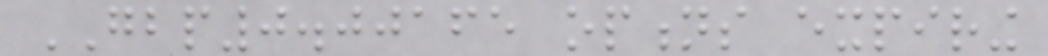GBP0.00165 options expiring
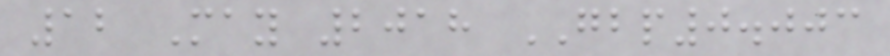12 May 2018 GBP0.003
